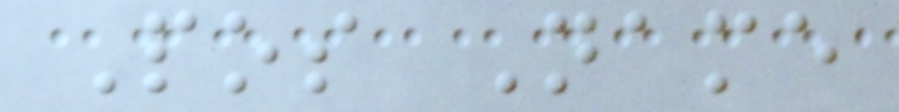Pos Name
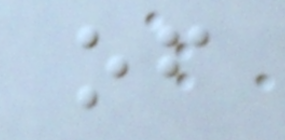of
